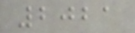2021
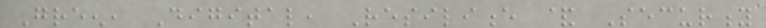Green, Digital, Resilience & Security
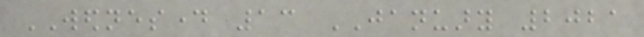WEDNESDAY 13 JANUARY 2021
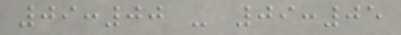09:00 - 09:05
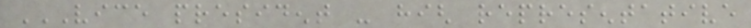VICE PRESIDENT - HIGH REPRESENTATIVE
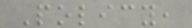Policy,
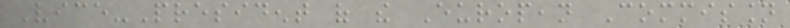Vice-President of the European Commission
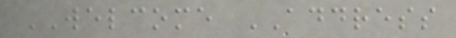WELCOME ADDRESS
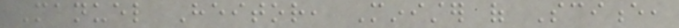Manuel Heitor, Minister of Science,
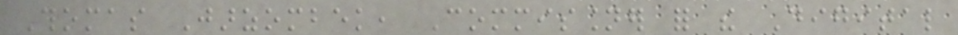Thomas Jarzombek, Commissioner for the Digital
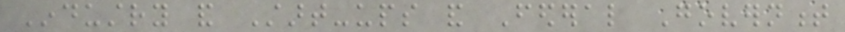Industry and Start-ups and Federal Government
